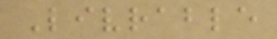Livrable
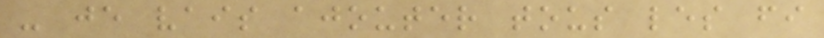- je vais ajouter tous les fi
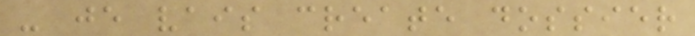- je vais create dossier
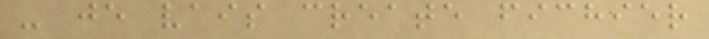- je vais create fichier
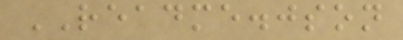README.json
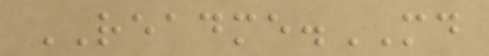README.MD
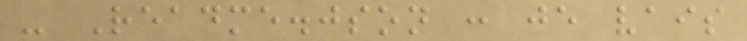- Readme.json : je vais
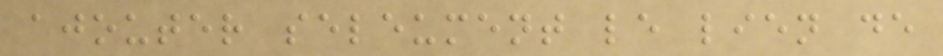ajouter seleument le lien de
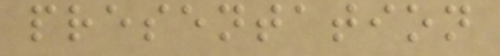presentation
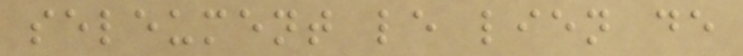seleument le lien de
